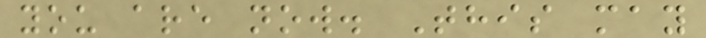you are now. This may
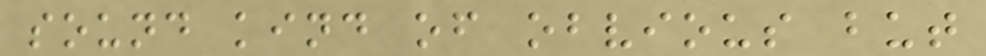sound kind of obvious but
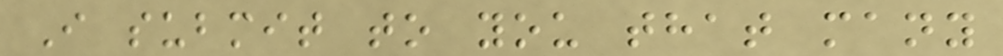I submit to you that many
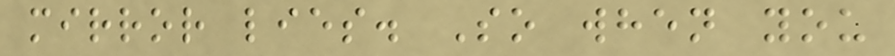mirror lies. So when you
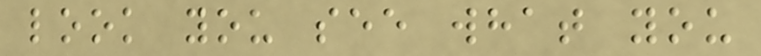look you see what you
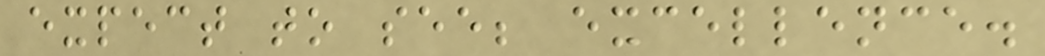expect to see; excellence.
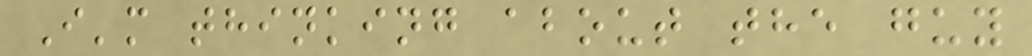I'm thinking about the guy
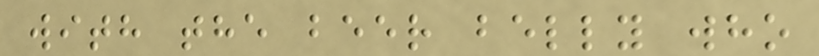with the beer belly who
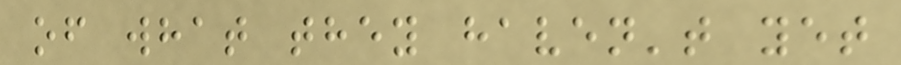of what they haven't yet
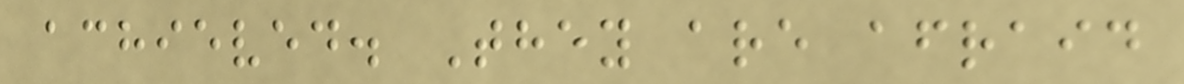achieved. They are afraid
